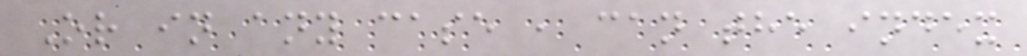Or in any case , can the index
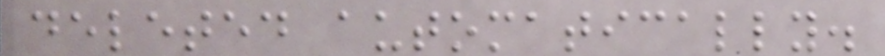deleted automatically.
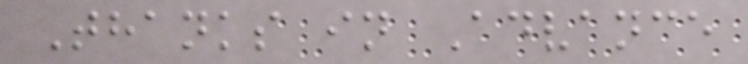Thanks in Advance
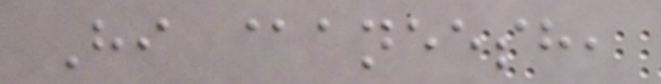Hi @aneesh,
